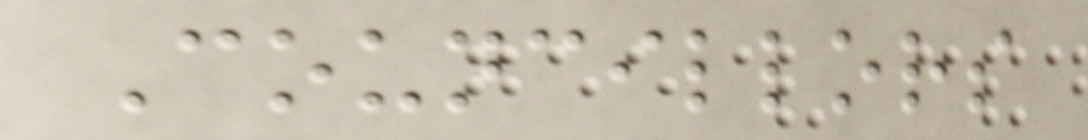Councillors
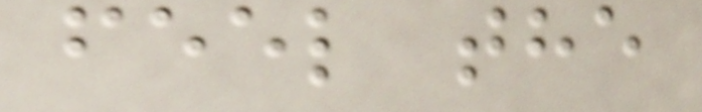feel the
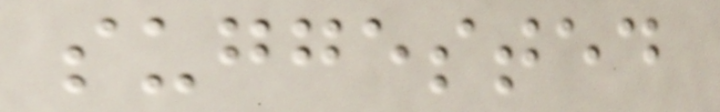suggested
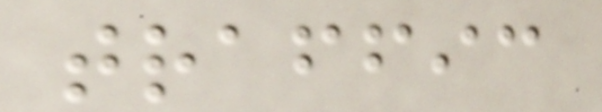traffic
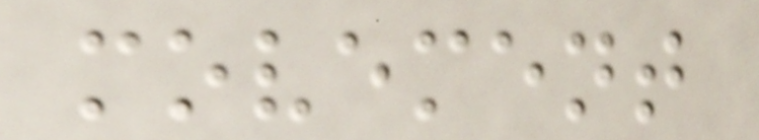movement
